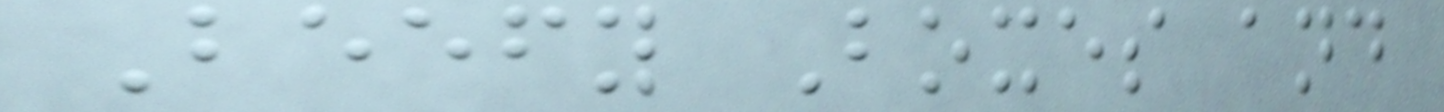Beefy Boxes and
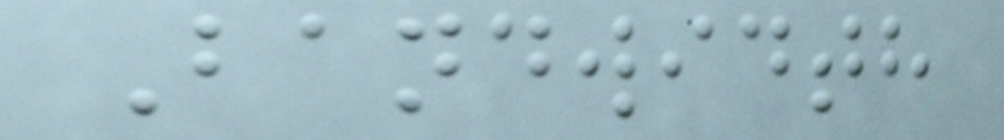Bandwidth
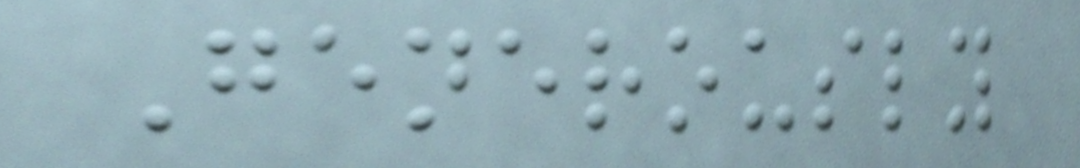Generously
